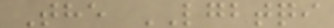The LGBTQI
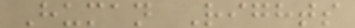Human Rights
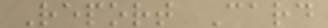Report Card
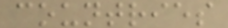countries
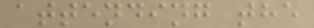attending the
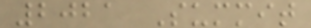2021 Summit
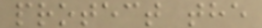protect the
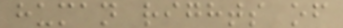human rights of
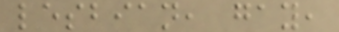lesbian, gay,
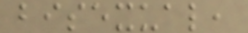bisexual,
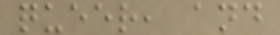queer, and
